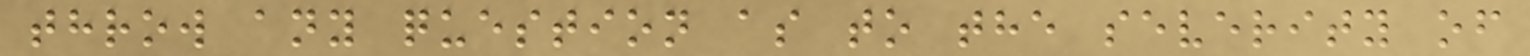throw any question as to the severity of
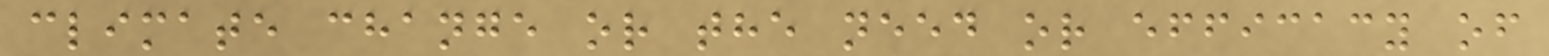climate change or the need or efficacy of
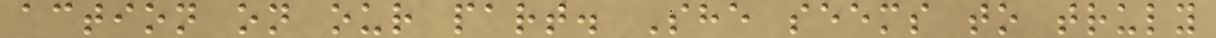action on our part. She seems to truly
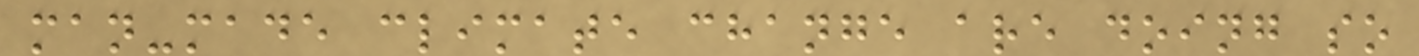man-made climate change are doing so
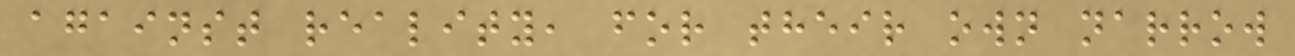against reality, for their own narrow
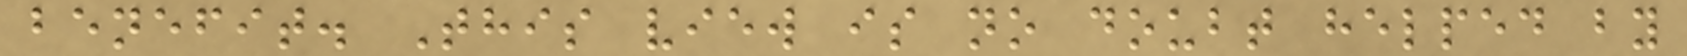benefit. This view is no doubt helped by
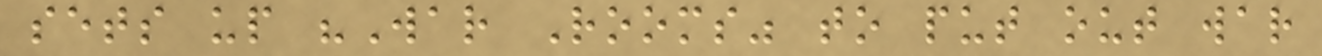sets up "War Rooms" to put out war
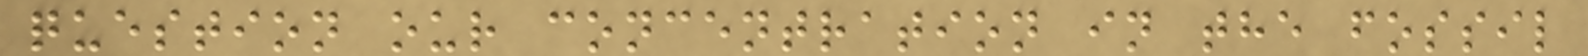question our concentration in the fossil
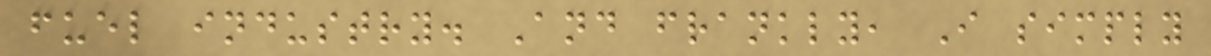fuel industry. And frankly, I simply
